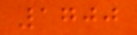1700
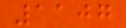1107
